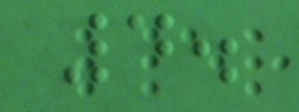4.
